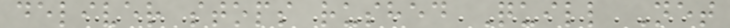deliver stops rushed Quill Net
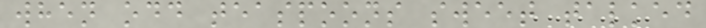when odd teaspoons sweet talked
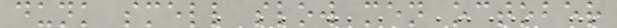dunk smell slow men october
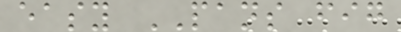easy PANS fig
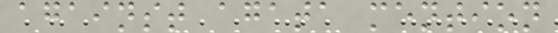against agata mention
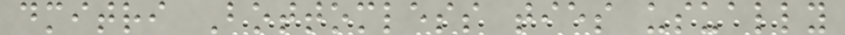dmitri Bottomless ties usually
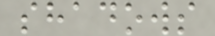shadows
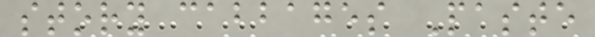story cabbages Paste
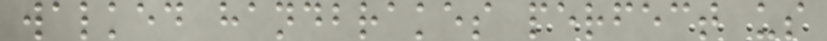walked handbrakes perfect us
